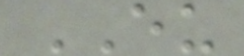EU
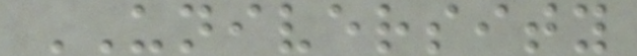UNIVERSITY
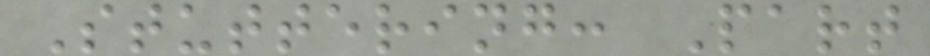Stuttering: Part
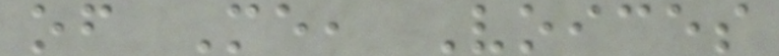of Me, Voices
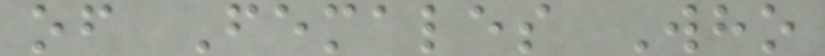of Females Who
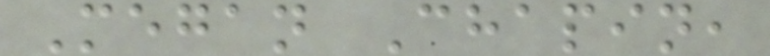Megan Chapin,
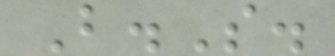B.S.
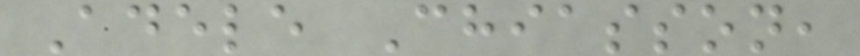Adele Chiasson,
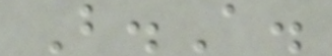B.A.
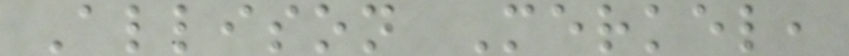Allison Merkel,
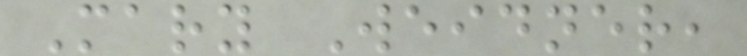Mary Weidner,
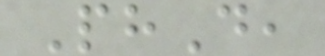PhD,
